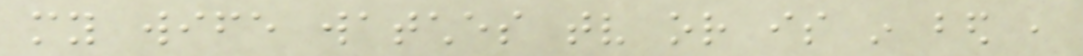my wife watches tv or is in bed ,
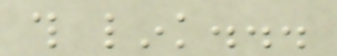this link...
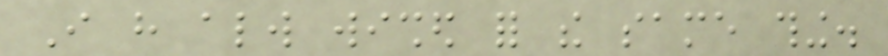I have always wished for the same thing.
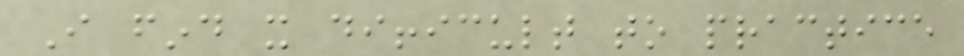I find it difficult to practice
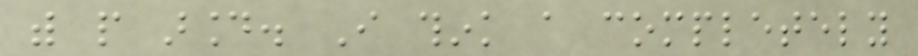with people around. I think a completely
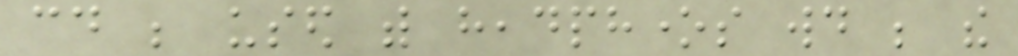could be used with headphones would be the
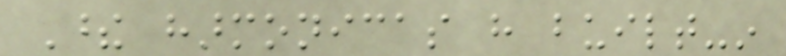These harmonicas have built-in
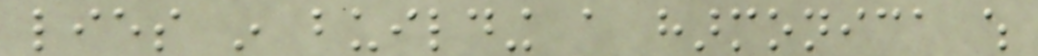lies in building a harmonica which
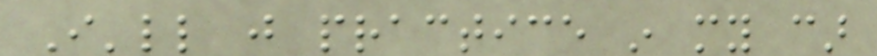I'll just practice in my car
